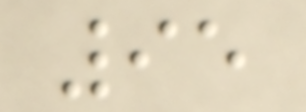95
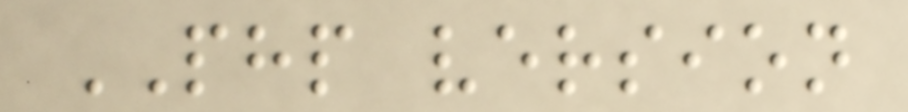PHP version
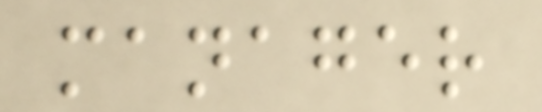manager
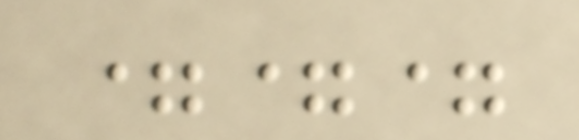===
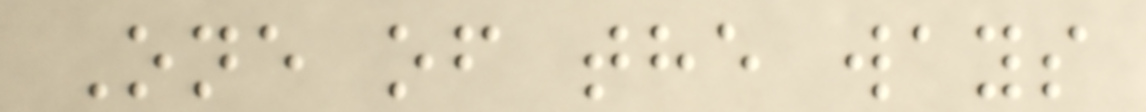One of the ways
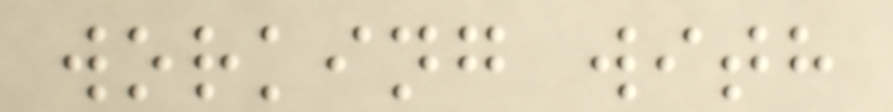working with
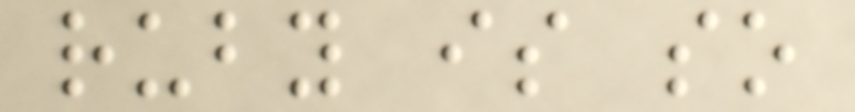ruby is so
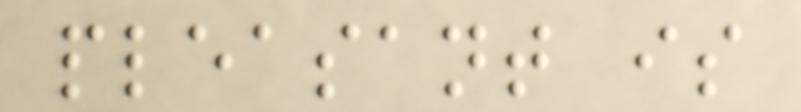pleasant is
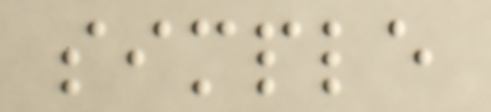simple
